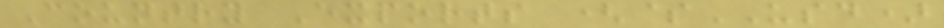Country Exports ($USD)
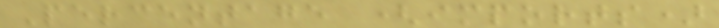Percentage (imports)
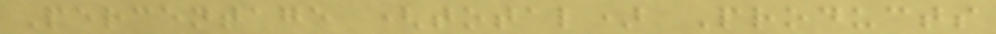Percentage (total) Products
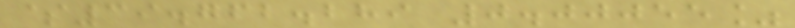$39.762.289 0.00055%
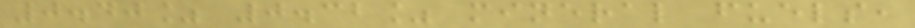0.40% 0.32% mineral fuels,
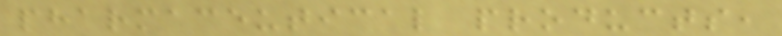pharmaceutical products,
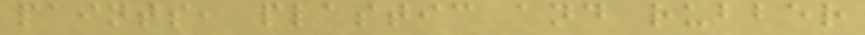paints, plastic and rubber
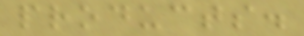products.
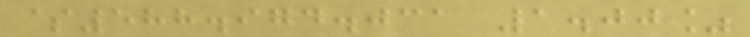$588.974.031 1.00%
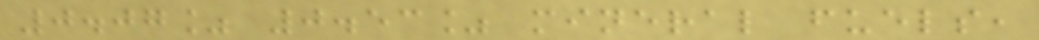0.07% 0.53% mineral fuels,
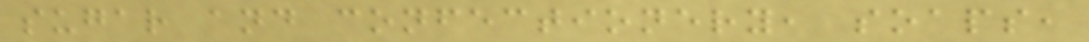sugar and confectionery, soaps,
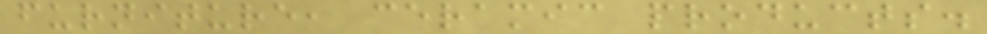furniture, ceramic products.
